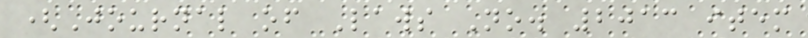(Journal of Laws No. 2013 item
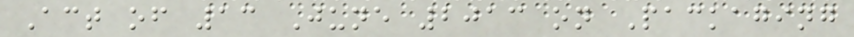Act of 13 June 2013 on Packaging
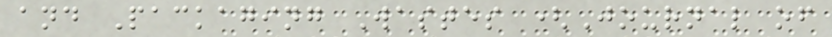and Packaging Wastes (Journal of
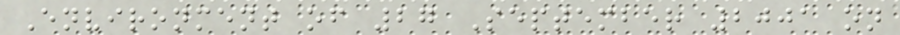Environment of 27 September 2001 on
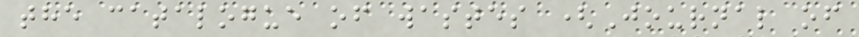the catalogue of wastes (Journal of
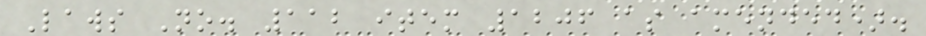Laws No. 112 item 1206 as amended).
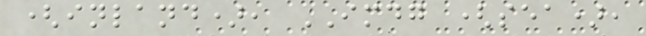(inland), IMDG (sea),
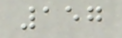157
